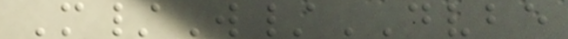M/W/DVBE
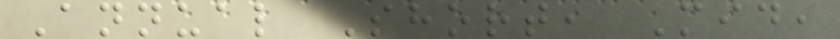Annual Short, Mid,
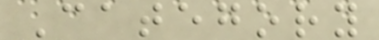Category
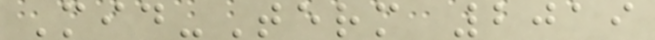Mid-Term 2019
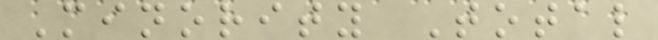Minority Total
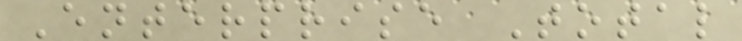Enterprise Total
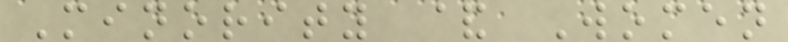Minority & Women
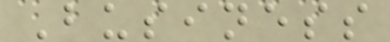Business
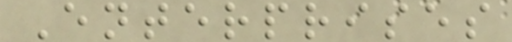Enterprises
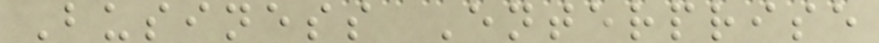Business Enterprise
